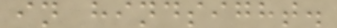in hindsight.
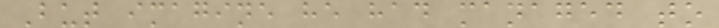But imagine he had managed to
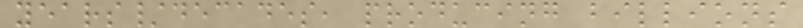years/decades, producing billions
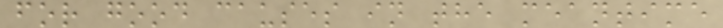for good causes in the meantime
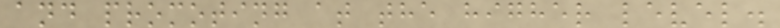and promoting at the higher level.
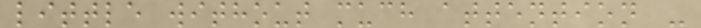little without much attention -
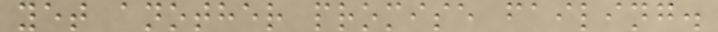yet another promise failing.
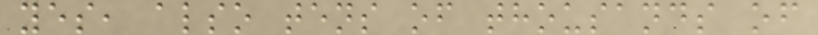yes, also tens of thousands of
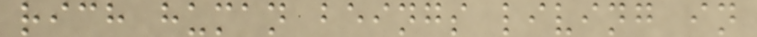rich human beings living in
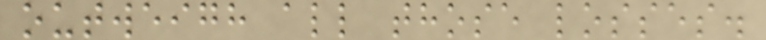outweigh all those losses.
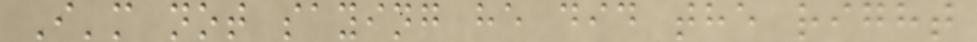I'm not saying he did the right
